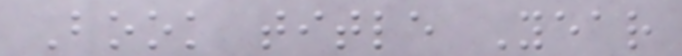Book title Year
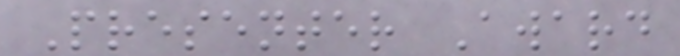Presenter Award
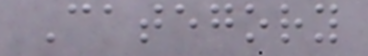Category
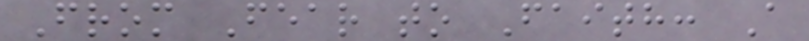From Fear to Faith: A
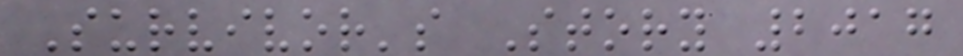Survivor's Story 2017
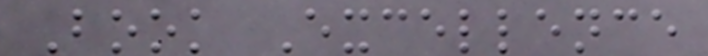Book Excellence
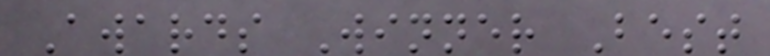Awards Winner Best
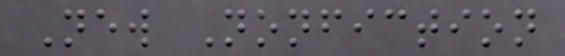New Nonfiction
